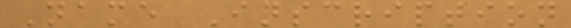Name Inscription
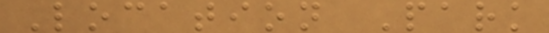Location Park
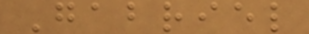Gabriel
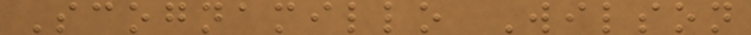Scognamillo Wilson
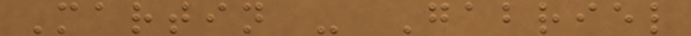Martin - Gabriel
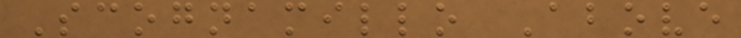Scognamillo Above
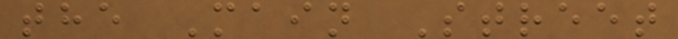the Main Street
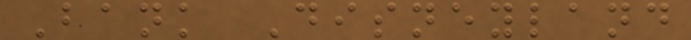Bank Disneyland
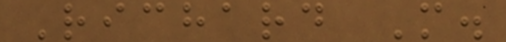Richard M.
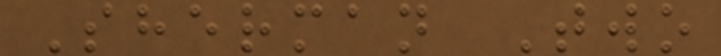Sherman Two
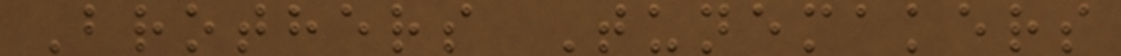Brothers Tunemakers
